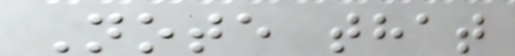Note that
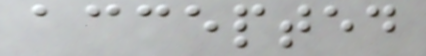accepted
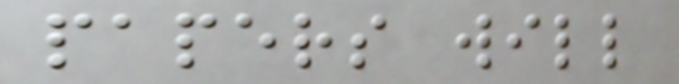papers will
